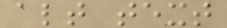alt text
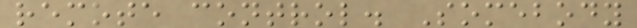remote control. Somebody
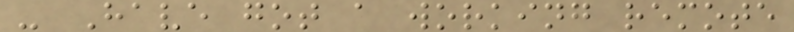- Have got a working remote
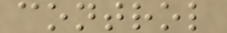control
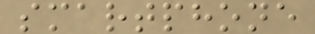smartphone
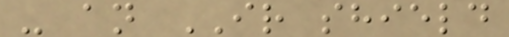- an IR shield
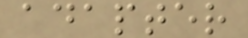adapter
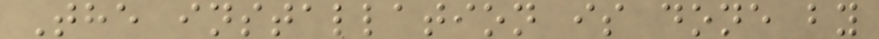The installation is done by
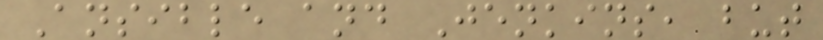Ansible and Jenkins, but
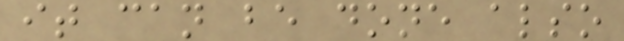it can be done also
